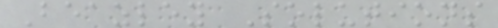Beazley Solutions
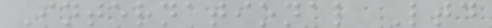International Ltd
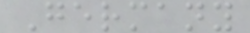Germany
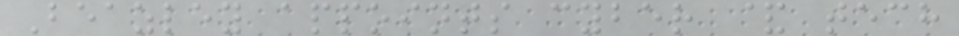Beazley appoints cyber & tech
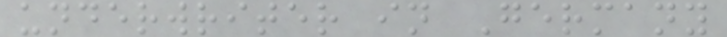underwriter in Germany
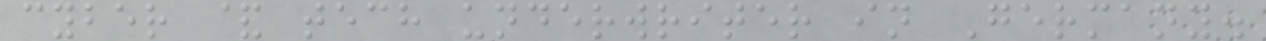cyber & tech underwriter in Germany.
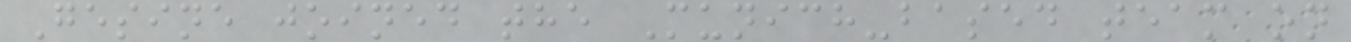Gesine joined the Munich-based team on
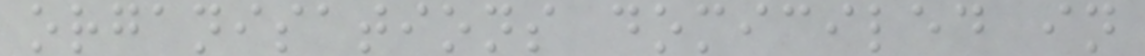organisations domiciled in
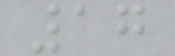17
